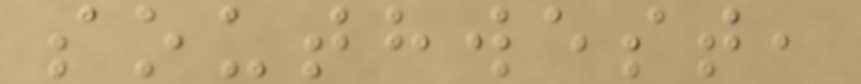southwest,
